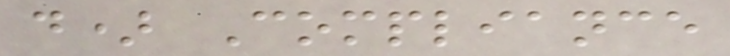d) Compliance
